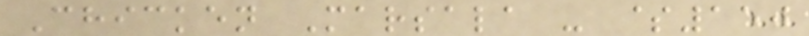Chicken Marsala - $150
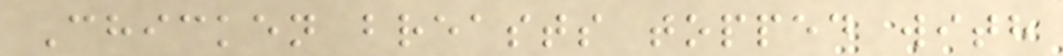Chicken breasts topped with
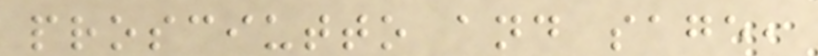prosciutto and sage,
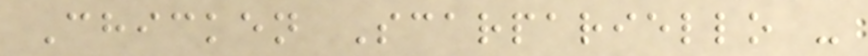Chicken Scarpariello -
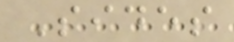Sides
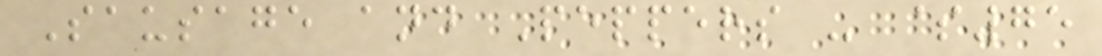Sausage and Peppers - $75
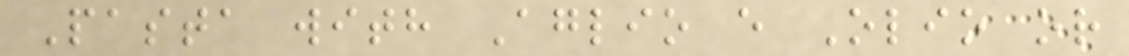Pasta with Aglio e Olio or
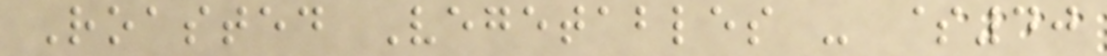Roasted Vegetables - $40
